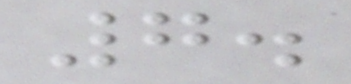7.
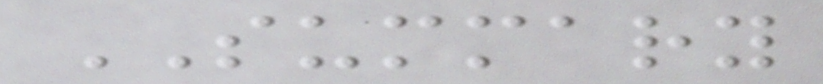SUMMARY
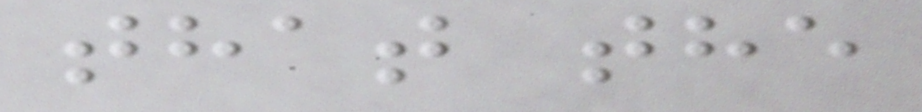that the
